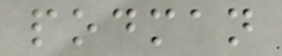podman
